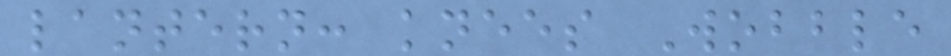lantern: knees Wobble
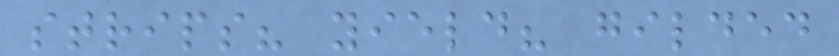strips? yield? gilded
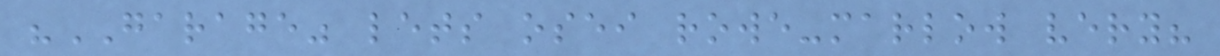"GARAGE" lets osei rowe-marlow very?
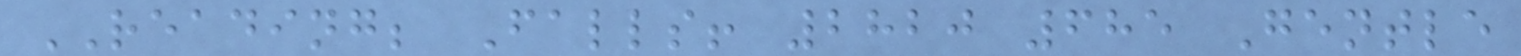READING; Falls! 2820 685 Gentle
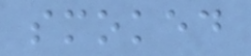smoked
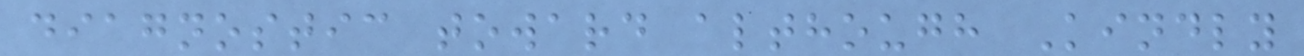diagnostic toward although Kindly
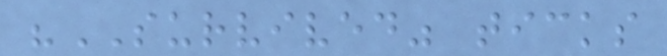"SURVIVED" ticks
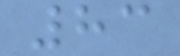83
